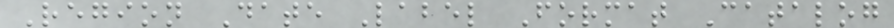Region Date Label Format Catalog
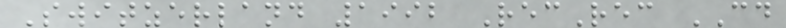Switzerland 1992 RecRec CD
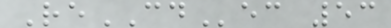ReCDec 53
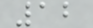12
